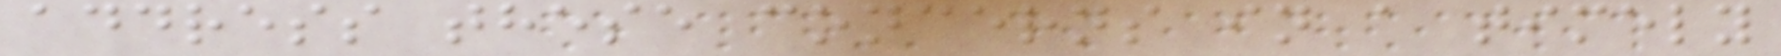address these concerns in a timely
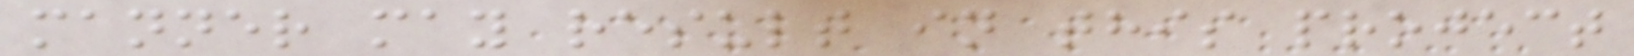manner may result in this project
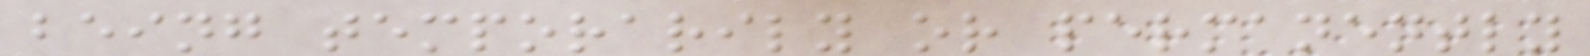being temporarily or permanently
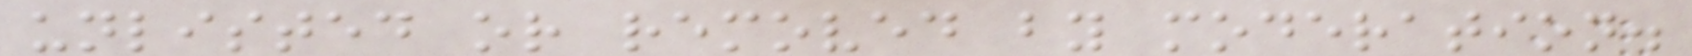unlisted or removed by moderation.
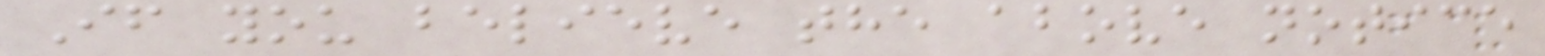If you believe the above notice
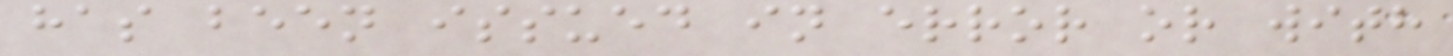has been issued in error or with
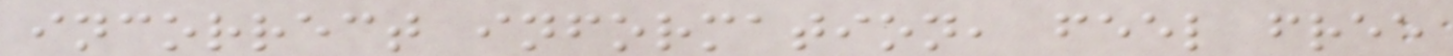incorrect information, feel free
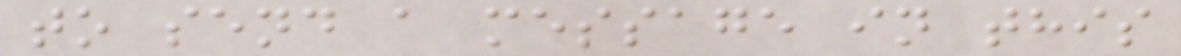to send a message in this
